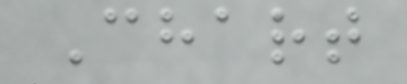Chart
